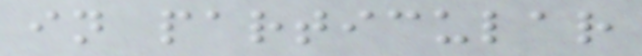in particular
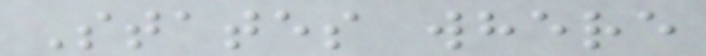States where
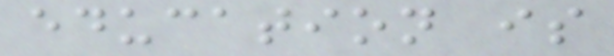education is
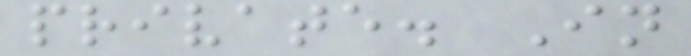private. In
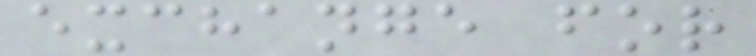exchange for
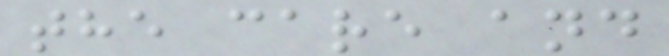the care and
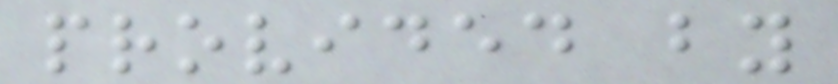provided by
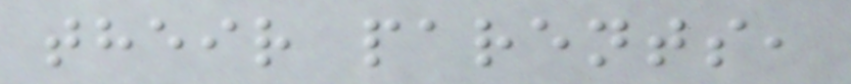their parents,
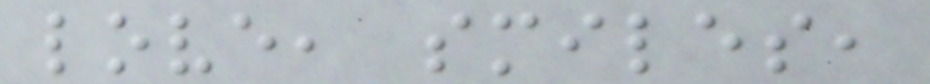love, smiles,
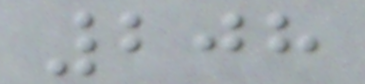208
